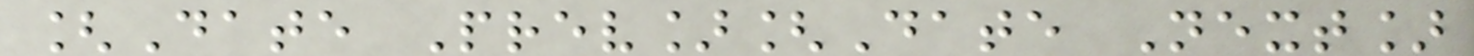[Date Prev][Date Next]
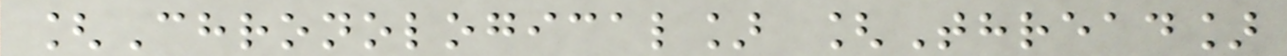[Chronological] [Thread]
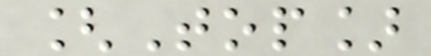[Top]
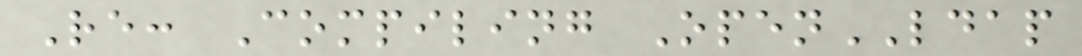Re: Compiling OpenLDAP
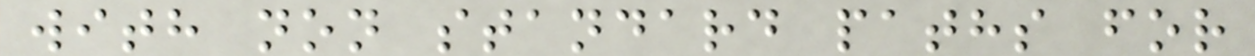with non standard paths for
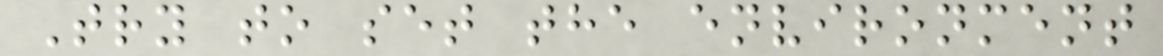Try to set the environment
